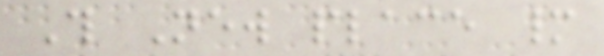This New place many
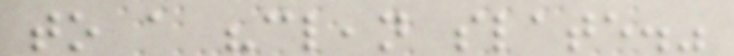to a "clean slate."
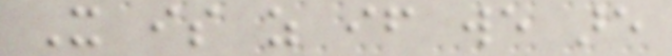It is as if we are
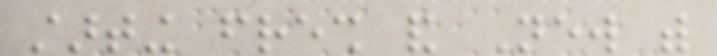starting fresh and New with
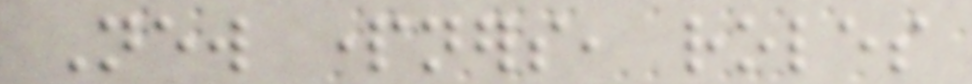New partners, roles
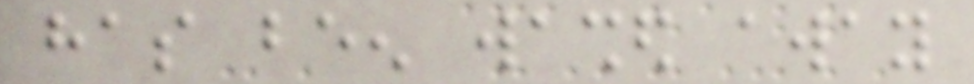has been washed away
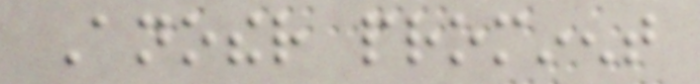Another prominent
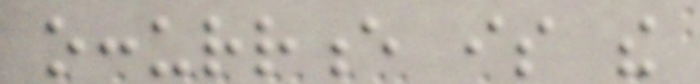occurrence is the
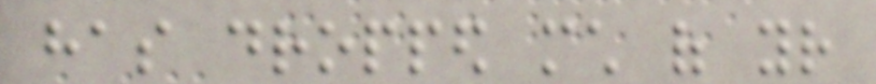has dropped much of your
